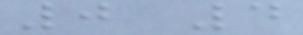0 4
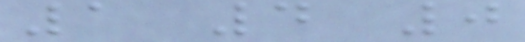1 4 0
